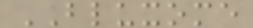BLUXOME
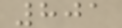801
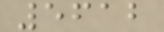5612
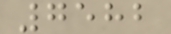7582
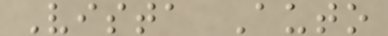Vista Auto
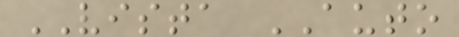VISTA AUTO
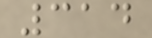314
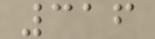316
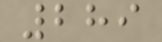289
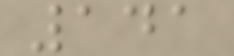141
